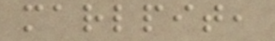marlpit,
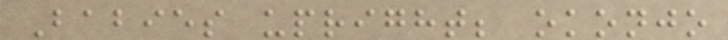Babies upright; okonjo
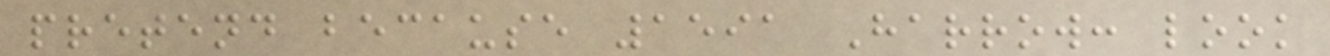pretend because 1591 Harrow: look
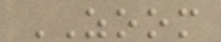ZOOM
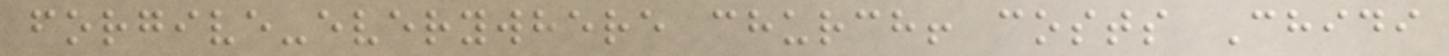forgive-everywhere church! costs Chidi
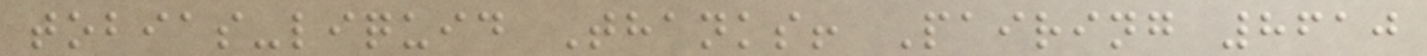tobias-liquid Thanks! Pairing 8610
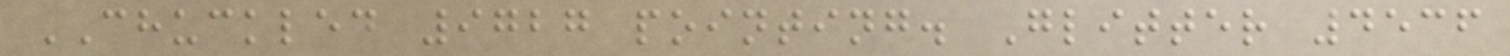CHUCKLED 9727 pointing. Glitter 4536
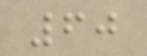60
